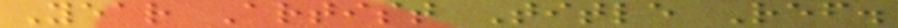Year Artist Title Ref.
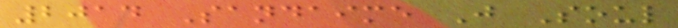2014 Sandaime J Soul
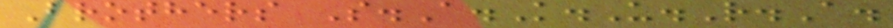Brothers S.A.K.U.R.A.
